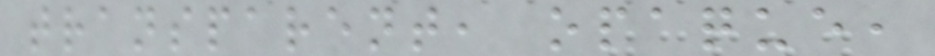transparent, opaque,
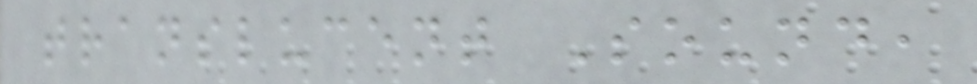translucent Sound,
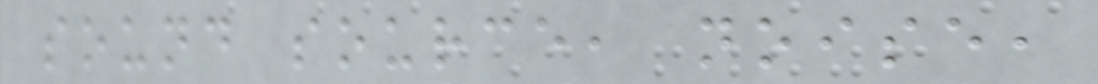sound source, noise,
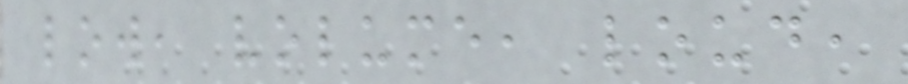low, volume, loud,
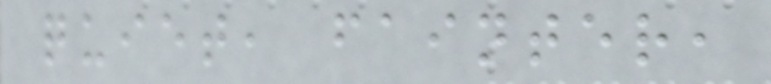quiet, fainter,
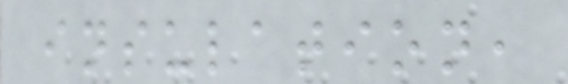insulation,
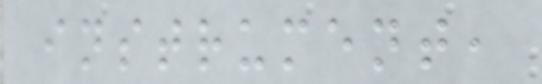instrument,
